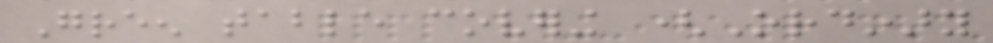Green table covering (Ordinary
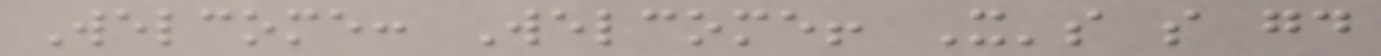Welcome: Welcome! It's so good
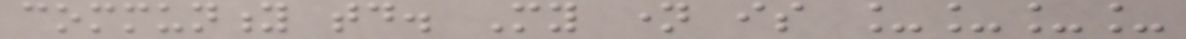community today. My name is ____
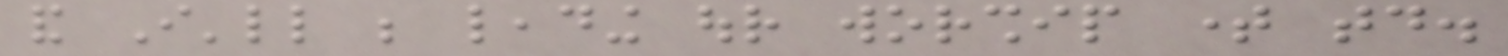and I'll be leading our worship time today.
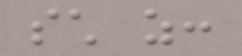such as:
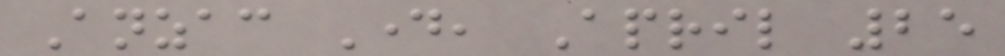Anzac Day, April 25
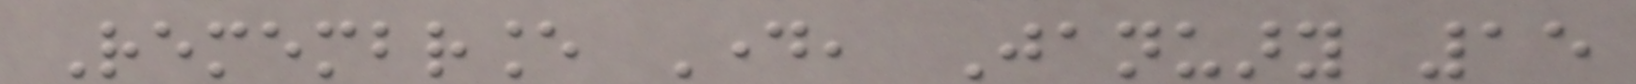Remembrance Day, January 15
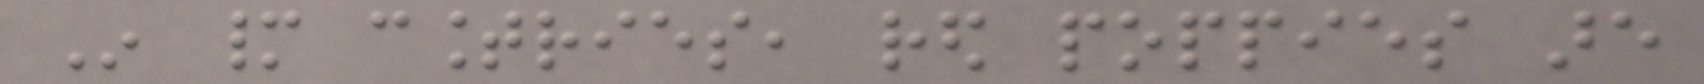In many countries, red poppies are
